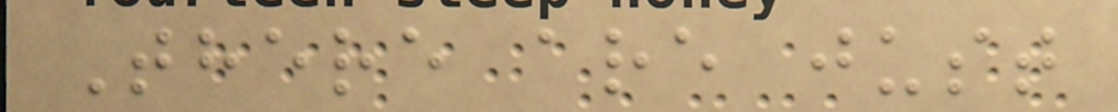There are just
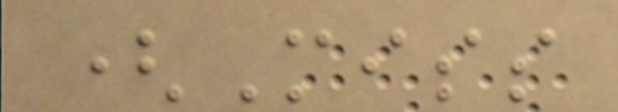(Miss
